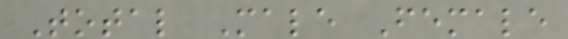Total Male Female
